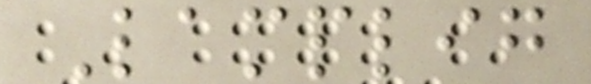Lamplig
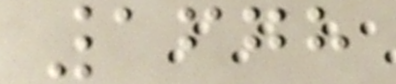1678
